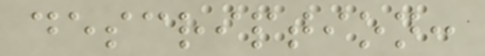description:
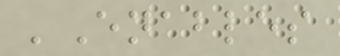'Enables
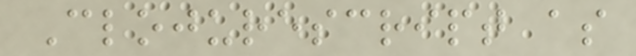Clojurescript as
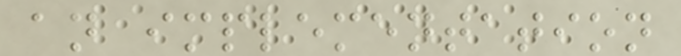an implementation
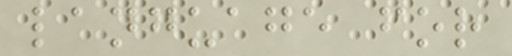language for
